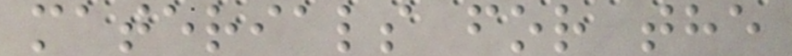materials for the
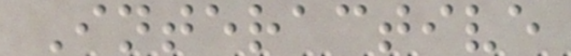Interactive
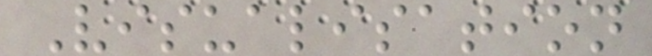Visualisation
